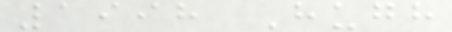1998 Hugh
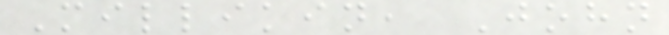Millikin, John
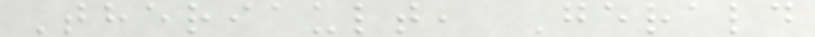Theriault, Gerald
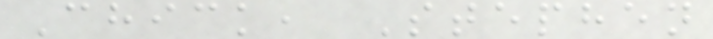Chick, Stephen
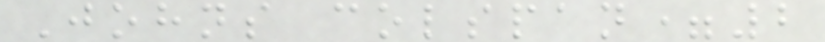Johns colspan=2
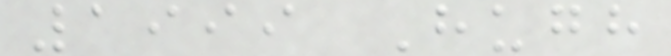1999 Hugh
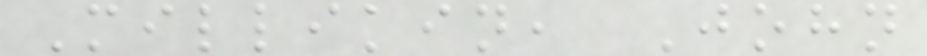Millikin, John
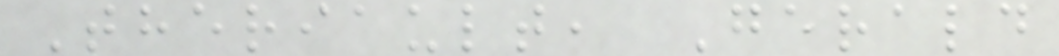Theriault, Gerald
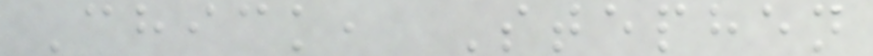Chick, Stephen
